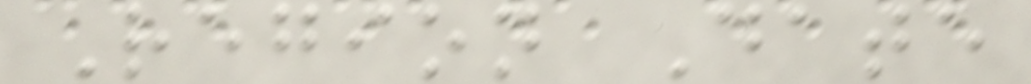Region Date
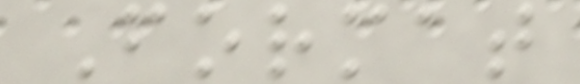Format
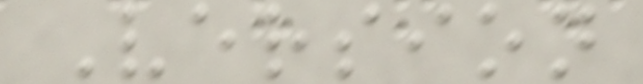Version
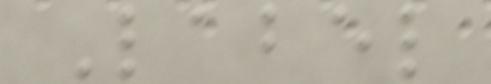Label
